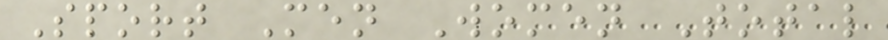Sport Men Women Total
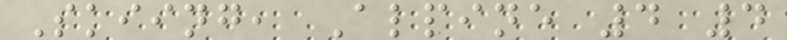Skiing, Alpine 4 4
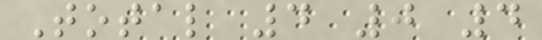Total 4 0 4
